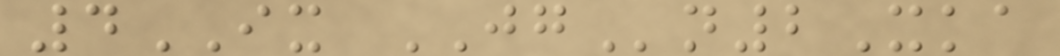4IX JGn2Xka
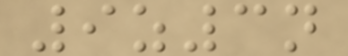9z3n
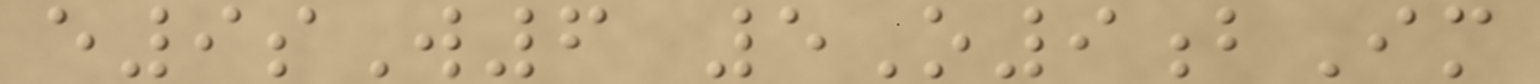e9sW6 5O9bIm
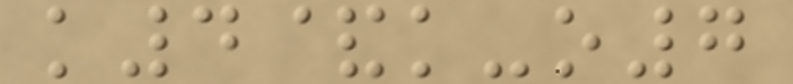k4&k-o7
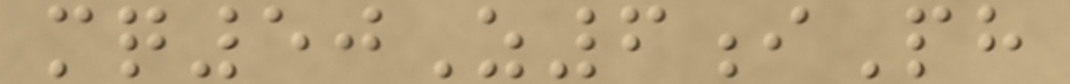mq50Z6iPh
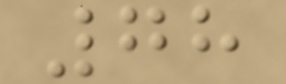78
